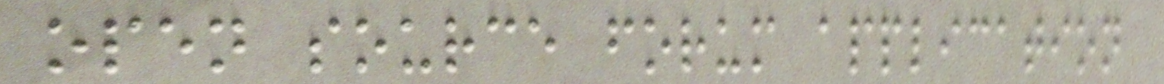open source forum application
